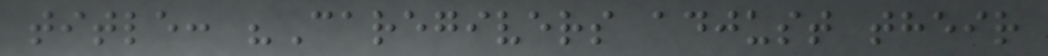title: "Caregivers adjust their
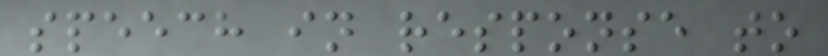speech in response to
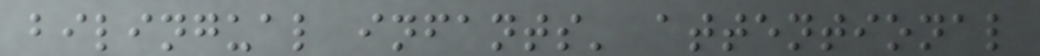bilingual infants' attentional
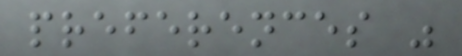preferences "
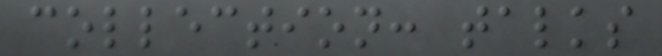collection: talks
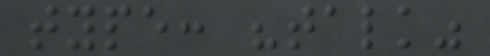type: "talk"
